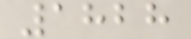1828
